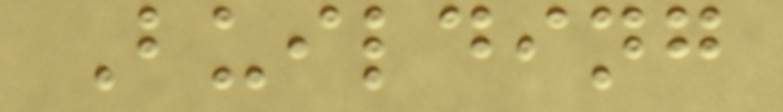Building
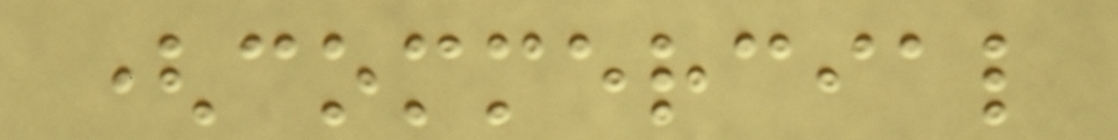(commercial
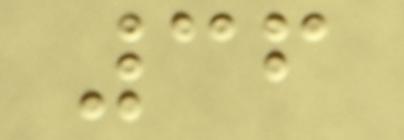36
